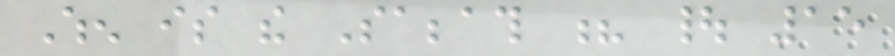When is the Sabbath ? | 15
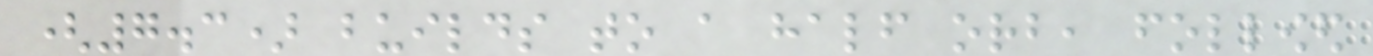(7.3) builds to a half orb, followed
